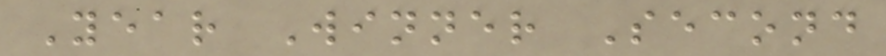Year Winner Second
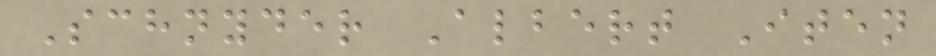Schnyder Albert Iten
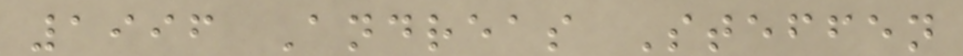1996 Andreas Steffen
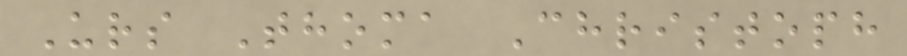Urs Thoma Christoph
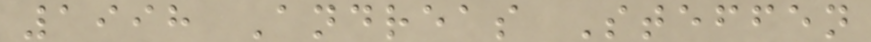1998 Andreas Steffen
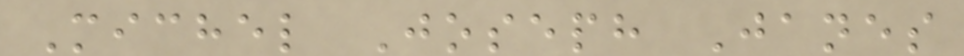Michel Joseph Janes
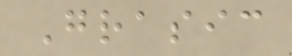Grasic
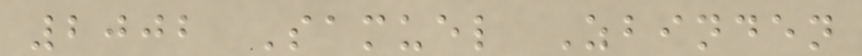2002 Samuel Zbinden
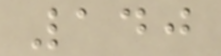140
